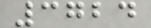3724
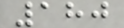180
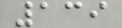139
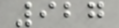927
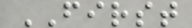FIRST
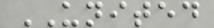UNITED
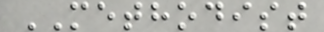METHODIST
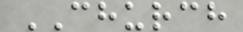CHURCH
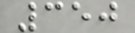350
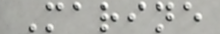Marine
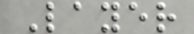Layer
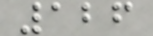126
